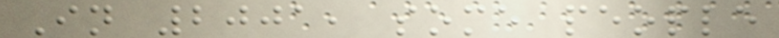In 2001, some people
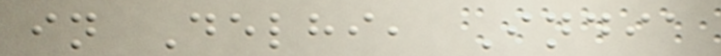in Delhi, India
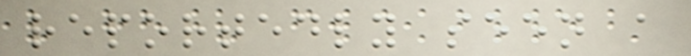reportedly seen a
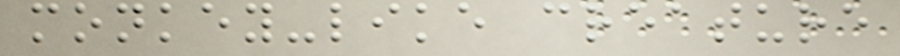monkey-like creature
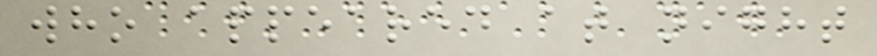who appeared at night
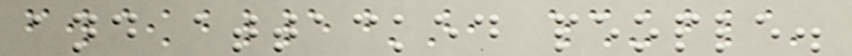and attacked people.
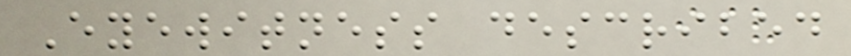Eyewitness described
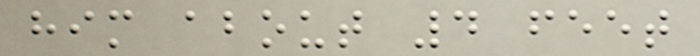him about 4 feet
